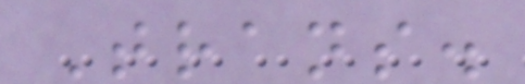Trans.
